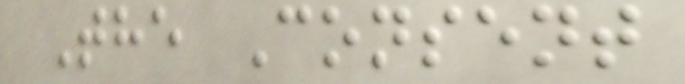The Consent
